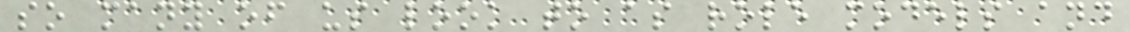so many of us look to as role models and
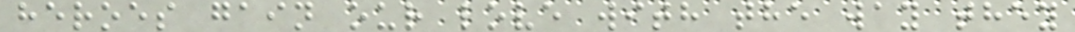heroes gain our love with the way they
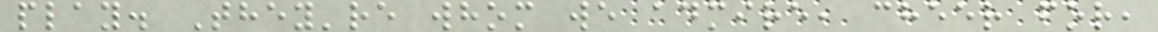play. They're whom we admire, cheer for,
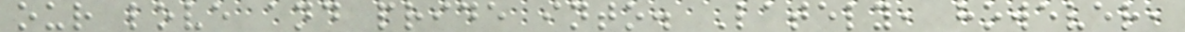our love and pride into. Lately, however,
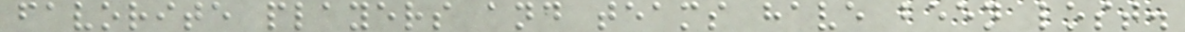favorite players and teams have been lost.
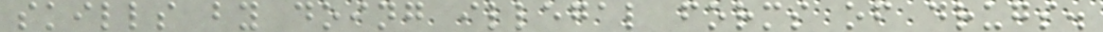skills by doing illegal forms of drugs.
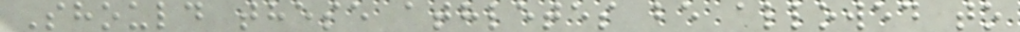Should these athletes be allowed to
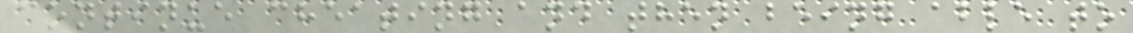continue cheating and then being able to
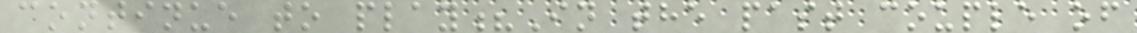continue to play?In the past couple of
